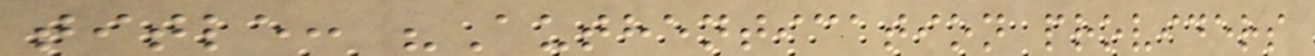title: "Authentication providers
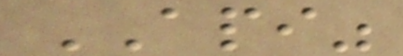API"
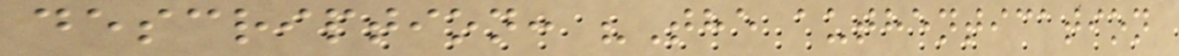description: "The authentication
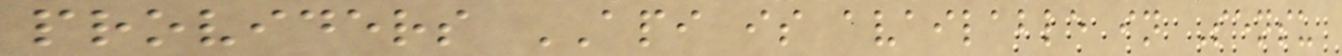providers API is available in Sensu
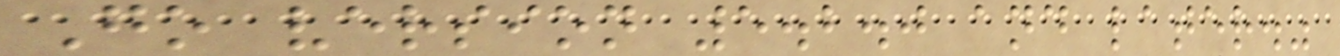Go version 5.2.0 and later."
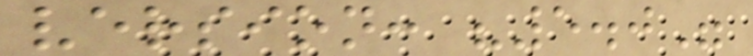version: "5.0"
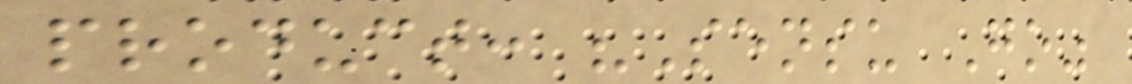product: "Sensu Go"
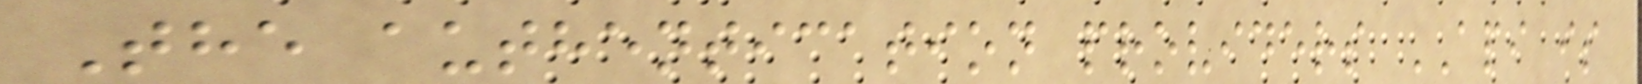The authentication providers API is
